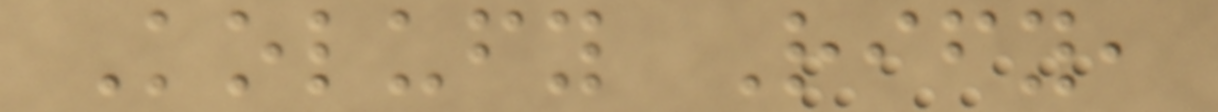Kolufy Rify,
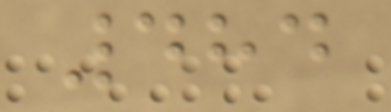484
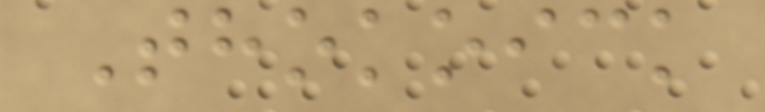Thokoick
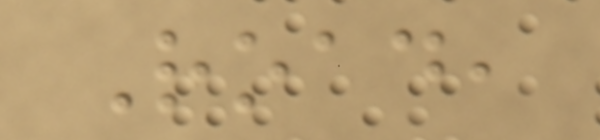Road,
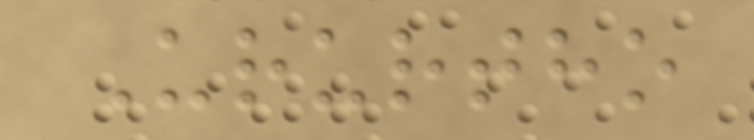Ururtho
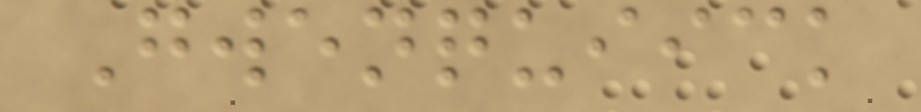Gwenquiick
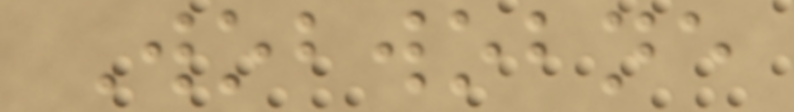Wobwobne
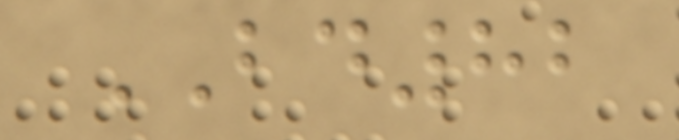BD82
